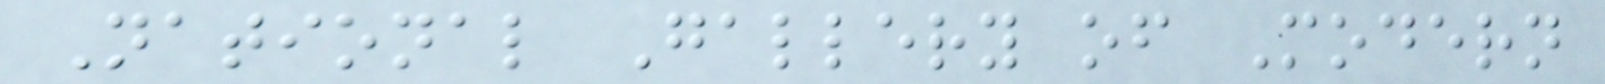National Gallery of Modern
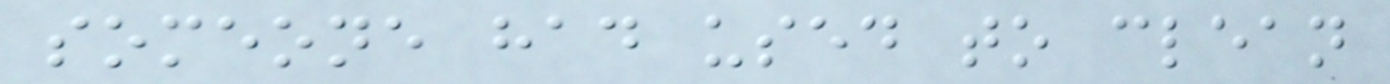someone had used to clean
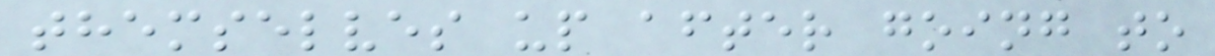themselves up after going to
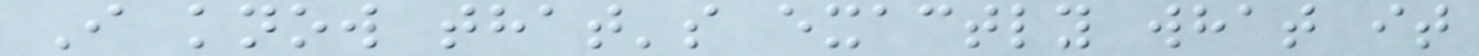I know that's exactly what it
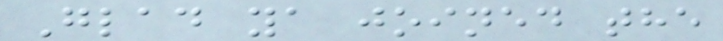Glad ya joined the
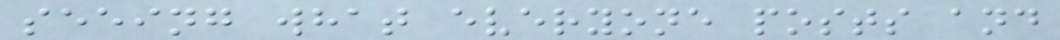seeing what everyone posts and
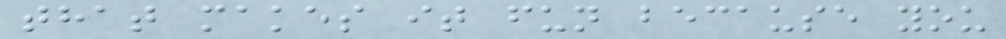that makes it fun because you
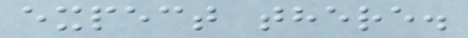expect there.
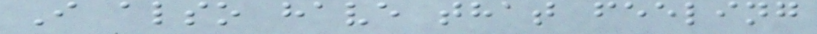I also have that feeling
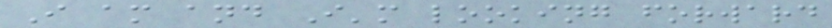I am and I'm looking forward
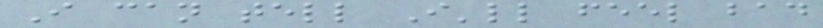I can tell I'll feel bad
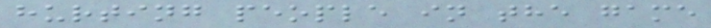hurting people in the game
